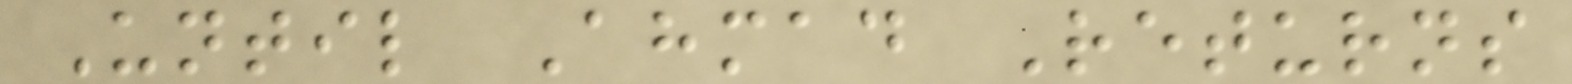Until Ahmad Returns
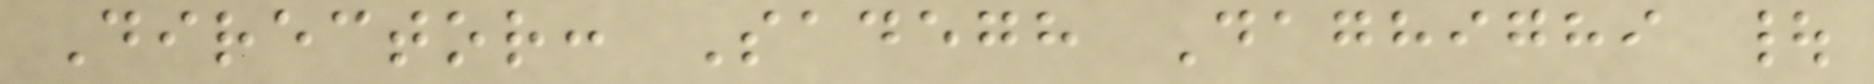Director: Sadegh Daghighi |
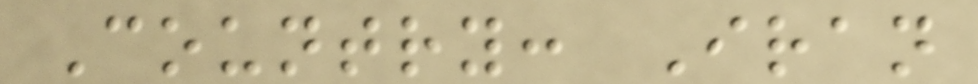Country: Iran
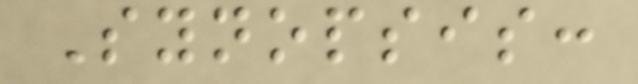Synopsis:
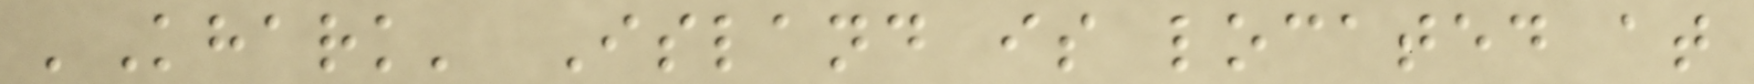'Khark' Island is located at
